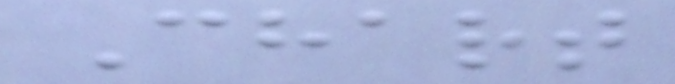Chart
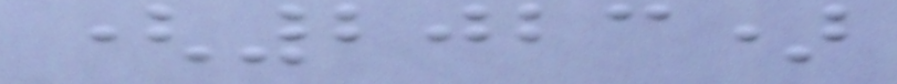(2023)
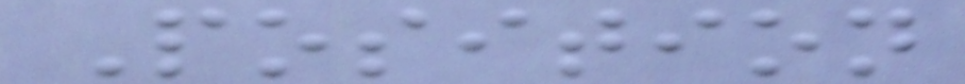Position
